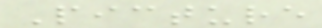Picture
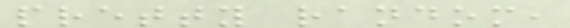pretty random,
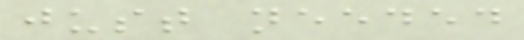just needed
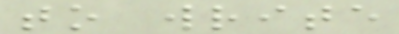to write
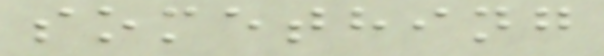something
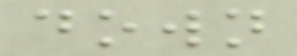down
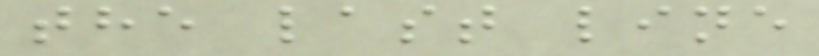the last line
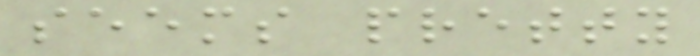seems pretty
